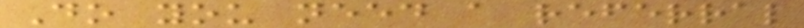Do you need a referral
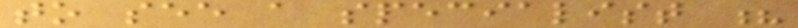to see a specialist ?
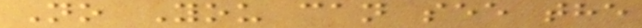No You can see the
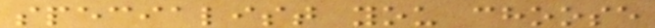specialist you choose
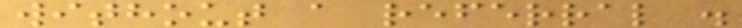without a referral .
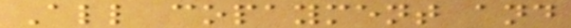All copayment and
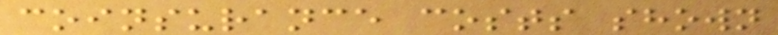coinsurance costs shown
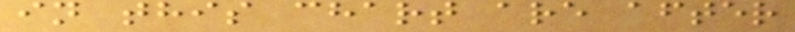in this chart are after
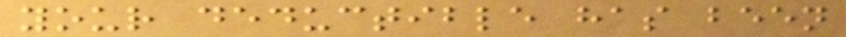your deductible has been
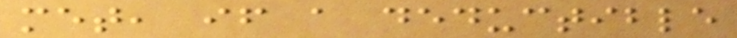met, if a deductible
